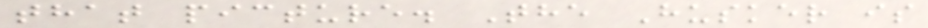that picture. The Husker is
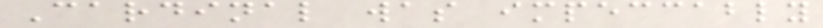Cardinal was impeccably
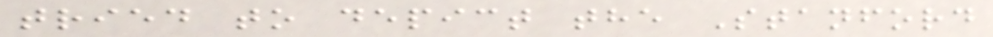tried to depict the Stanford
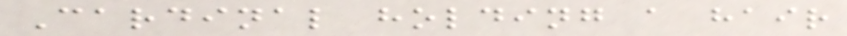Cardinal holding a hair
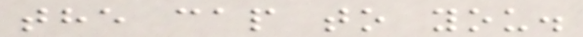the cap to you.
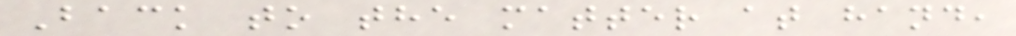Back to the matter at hand,
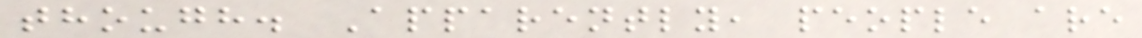though. Apparently, people are
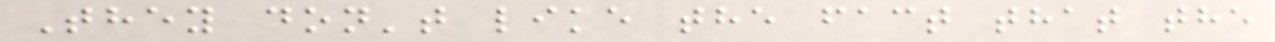They don't like the fact that the
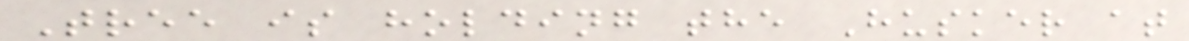Tree is holding the Husker at
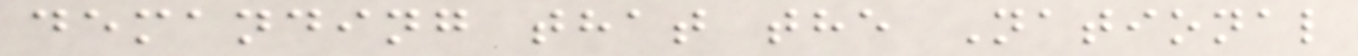demanding that the National
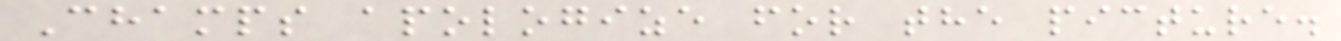Champs apologize for the picture.
